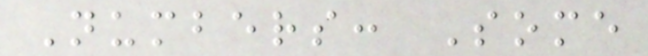Numbers: Some
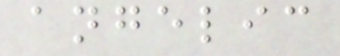angelic
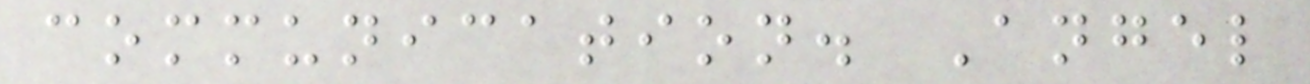communication. Angel
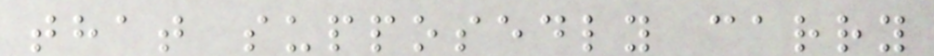that supposedly carry
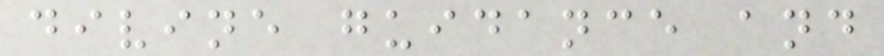divine guidance and
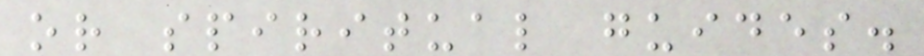or spiritual guides.
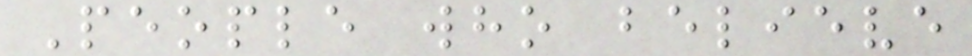People who believe
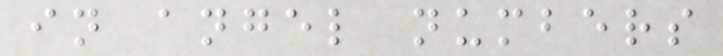in angel numbers
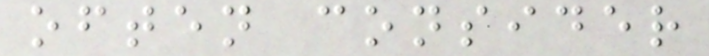often consider
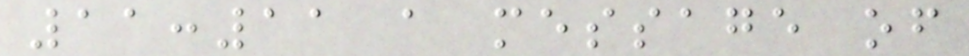11:11 a message of
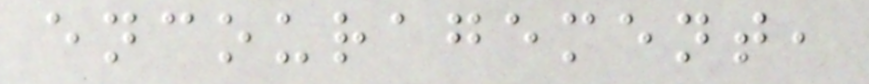encouragement,
